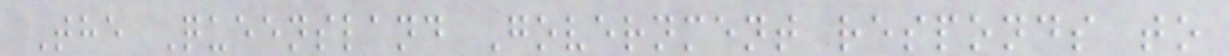The Queensland Government responds to
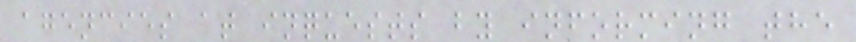agencies at inquests by informing the
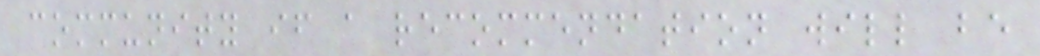community if a recommendation will be
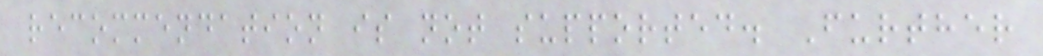recommendation is not supported. Further
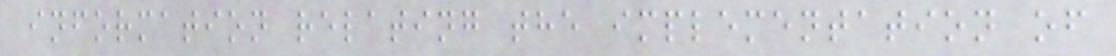information relating the implementation of
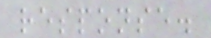response.
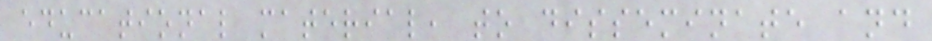educational material, to disseminate and
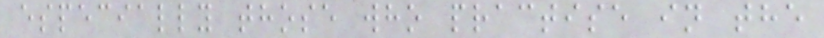especially those who practise in the
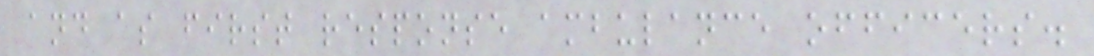and as first response ambulance officers.
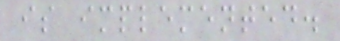is implemented.
